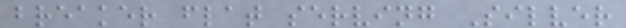breaker flat serving Silver
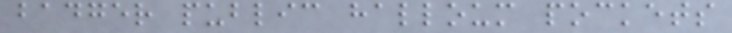badger public halloum pockets
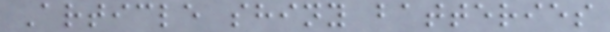Article shiny batteries
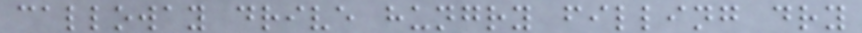calloway drive hungry filling dry
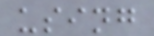using
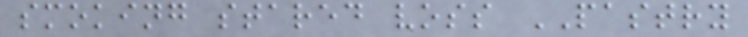smoking stared voss PASTRY
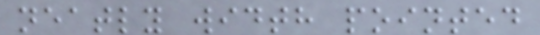neatly width pointed
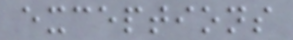exceptions
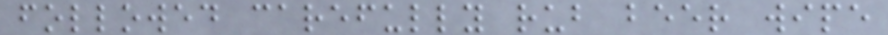followed carefully rub beer wipe
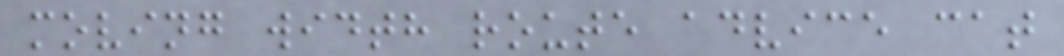moving width route advice cat
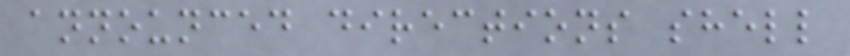announced directions shell
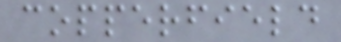copperfield
